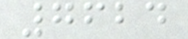7624
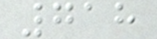718
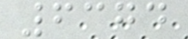6374
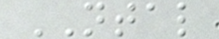NTAL
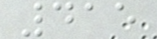415
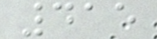415
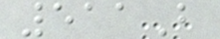511B
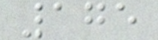175
